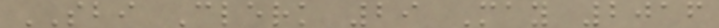SBI Clerk 29 May 2016
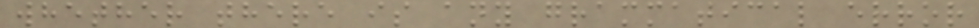whether there is any grammatical error
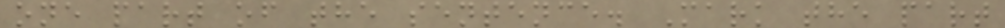one part of the sentence. Mark the part
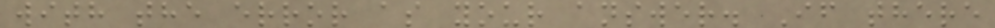with the error as your answer. If there
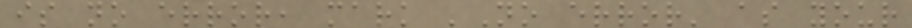is no error, mark 'No error' as your
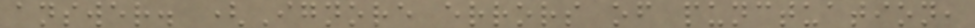answer. (Ignore errors of punctuation,
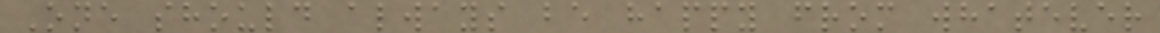One should always be happy from whatever
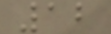12
